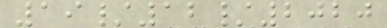19/12/2020
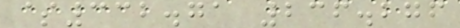$332.71 236.276
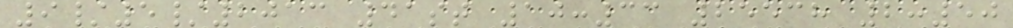9/5/2013 41st 10:33 25538 2:50
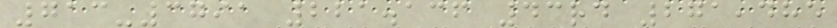713-3791 221.136 43rd 271,485
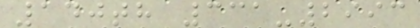140th 331-2993
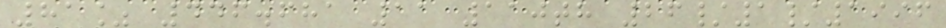81% 446.681 11 110th 26/1/1996
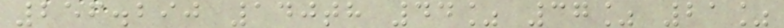256.290 140th 44% 37% 21%
